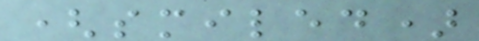(smiled)
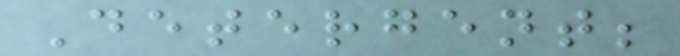Detergent;
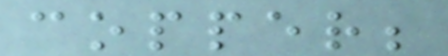copper;
